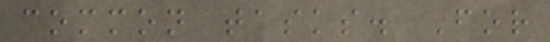common tasks. For
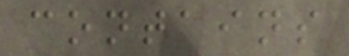contains
